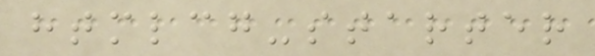htmlcg-starter
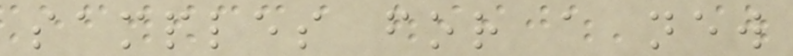samples for a new
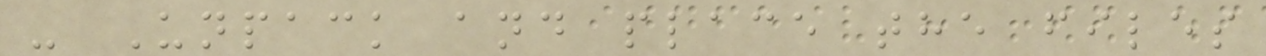- Unpack and place the files
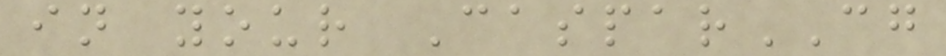in your CasparCG
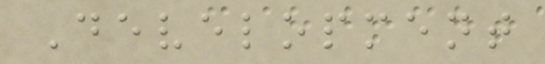Development
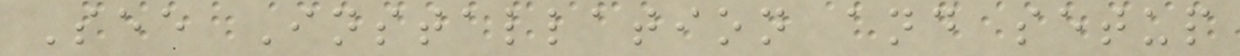See Installation and setup
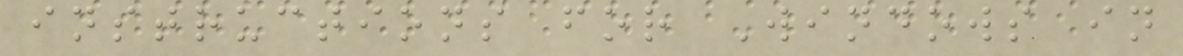instructions for Windows in
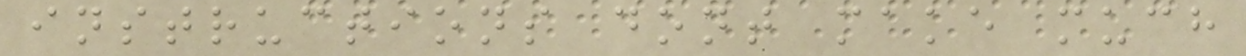instructions dont make much
